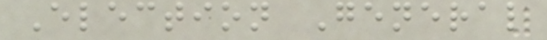Election General
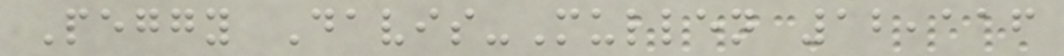Peggy Davis-Mullen 12,116
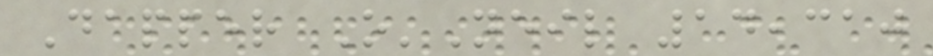Dapper O'Neil 14,310
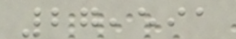27,591
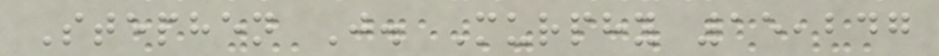Stephen J. Murphy 15,247
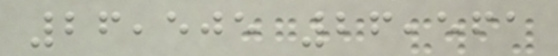26,505 26,561
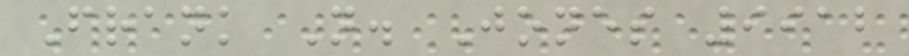Frank N. Jones 9912
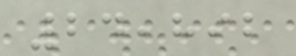24,892
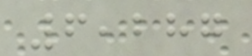6,287
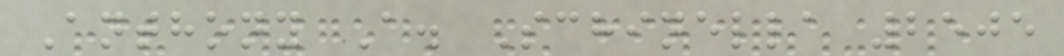Anthony A. Schinella 2505
